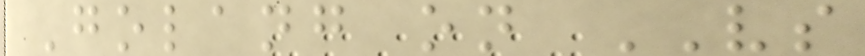Golang on VS
